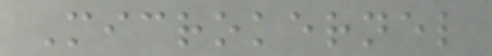Microkernel
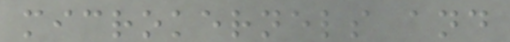microkernels and
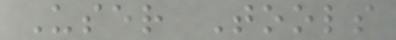User Tools
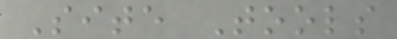Site Tools
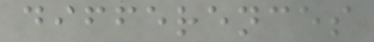differences
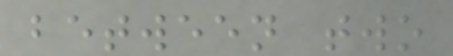between two
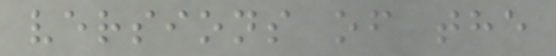versions of the
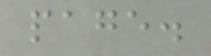page.
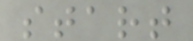start
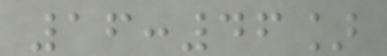16:46]
